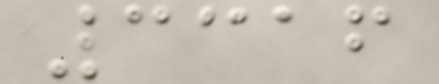3316
